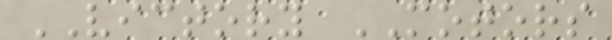VICTORY MOTORS
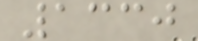1330
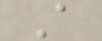A
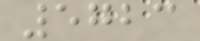5723
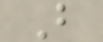B
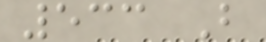533 B
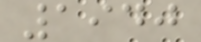1940
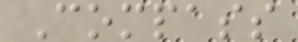Compass
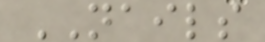NAILS
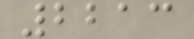2213
